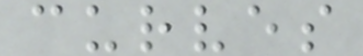curves
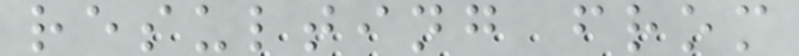resulting from
